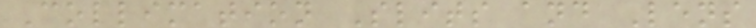Collimation Slits and Lens
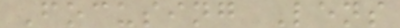Focusing Lens
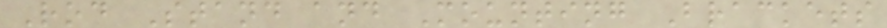Rod Stand and Mounting Brackets
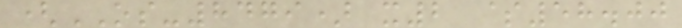(OS-8479) x2 $58.00
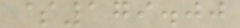$179.00
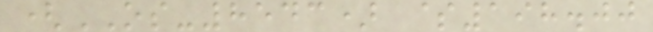(OS-8543) $198.00
